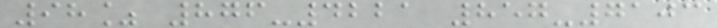98% 876-4221 857-7103
